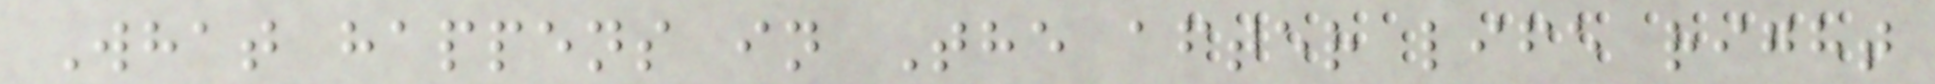What happens in The after life right
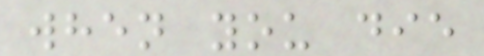when you die
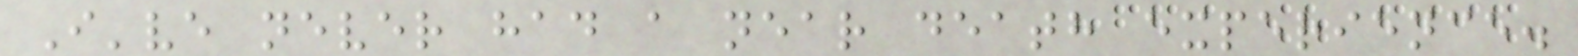I've never had a near death experience.
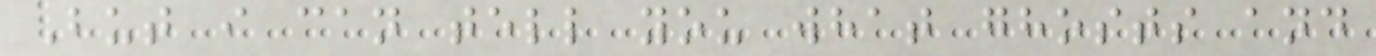But i can tell you what ghosts and
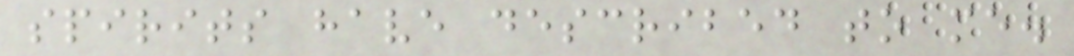spirits have described to me.
